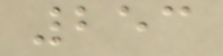253
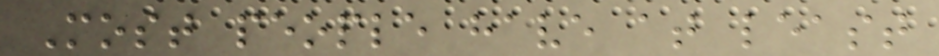Most people have at least
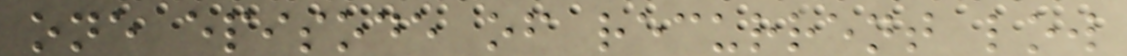one episode of recurrent low
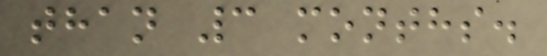than 3 months.
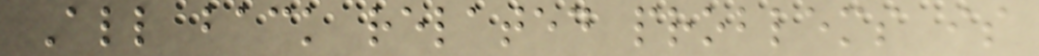All back related problems is
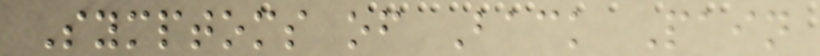Symptoms of Back Pain
